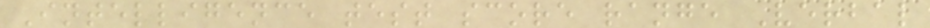Intelligence test score range Verbal
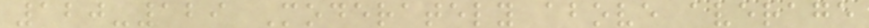120-129 Moderately above average
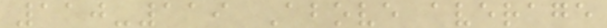110-119 Above average
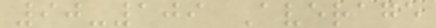90-109 Average
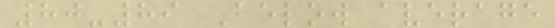80-89 Below average
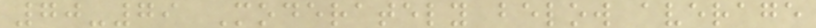70-79 Moderately below average
